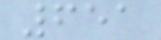651
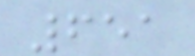651
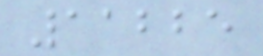11225
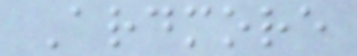Ardmore
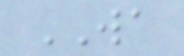WA
